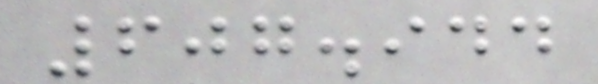607.944
